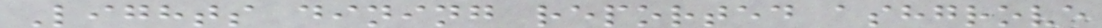Lights dining reported ashgrove
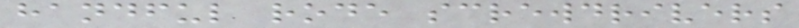handful rode screwdrivers
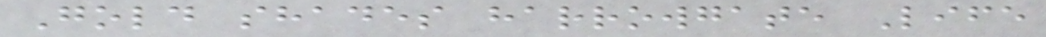Gold shades harrowgate Life
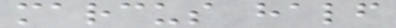marcus half
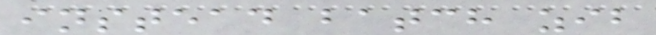instead batch zib
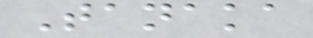Tanaka
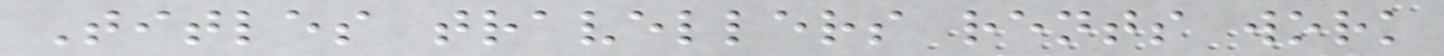Titles travellers rents work
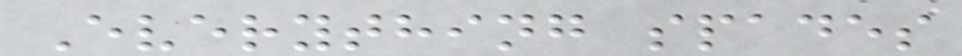Everything spades
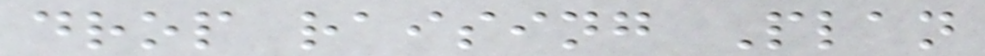drop raising Plan
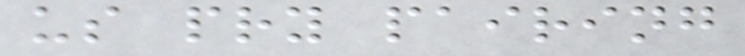us pry pairing
